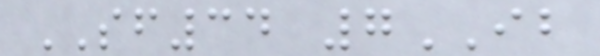SF34 7IB
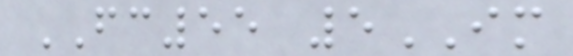FC55 5IM
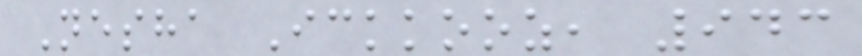Nesha Ickkooz, 943
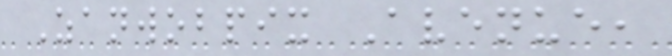Zanwobpix Avenue,
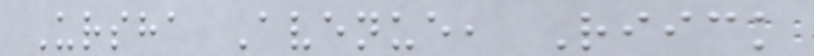Ursha Avenue, Riick
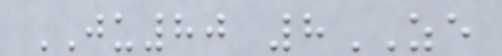JU80 8ZE
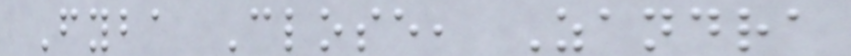Fyba Close, Zandra
